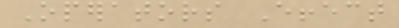Operators Effect
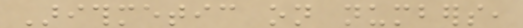Arithmetic on numbers,
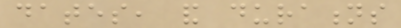dates, and durations
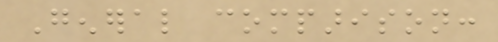General comparison:
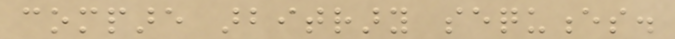compare arbitrary sequences.
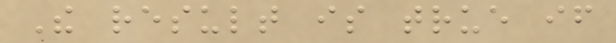The result is true if
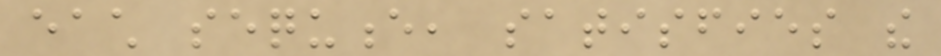each sequence, satisfies the
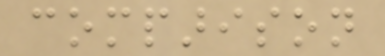comparison
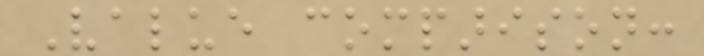Value comparison:
